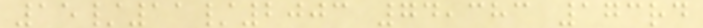15/11/2003 74,383 173rd
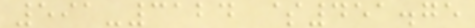591-3124 $451.75
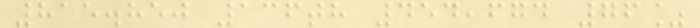815.850 136th 454,674 76%
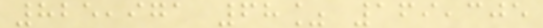825,971 68% 169,305
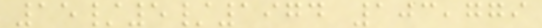15/5/1974 103,779
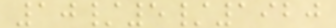10/5/1920
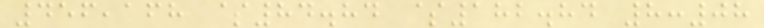456,168 $84.84 $182.84 8:08
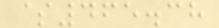$465.38
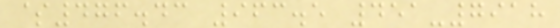$476.43 963.5 451-7918
